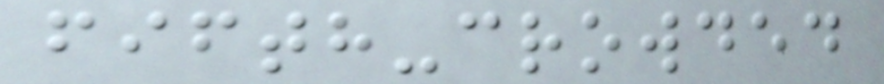fifth-crowded
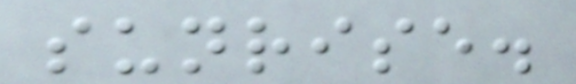sunrise.
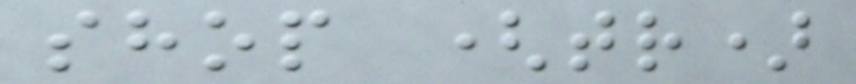shop (tr)
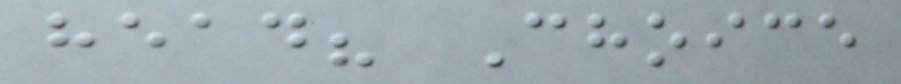head? Choice
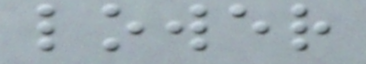lower
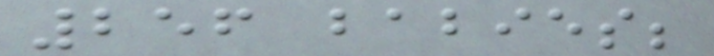256 babies;
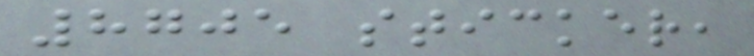8705 sticker,
